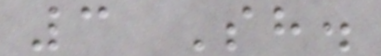3 Sh.
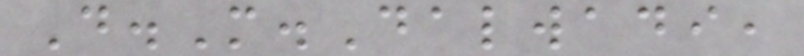D.M.Dalwadi,
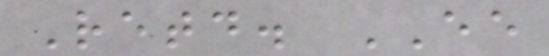Retd. EE
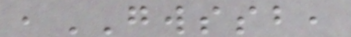,GWSSB,
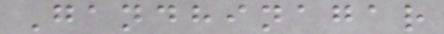Gandhinagar
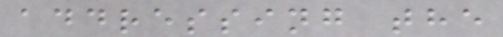addressing the
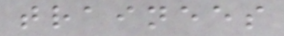trainees
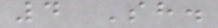4 Sh.
